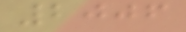2006
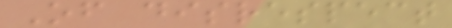Of disrespect
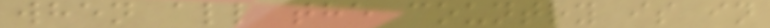when all the country is in
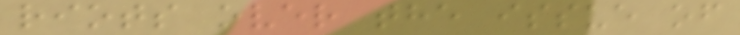riots over the issue of
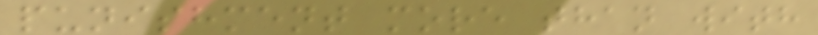punishment more than with
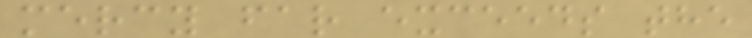mercy far exceeds the
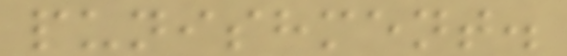punishment.
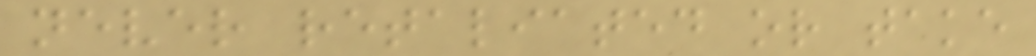never retaliated or take
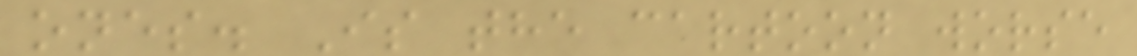ones. Is the cartoon worse
